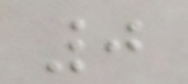0
